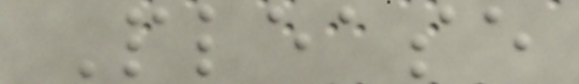Please
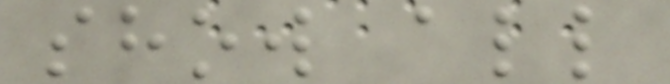show all
